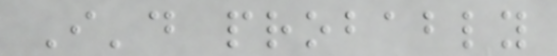I'd probably
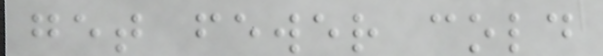get fewer cold
